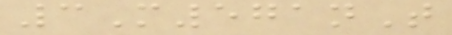3M571nT
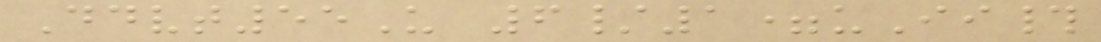Ddvt55U 6/1=uIi#
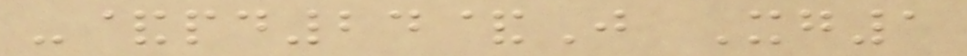-&pd24&J Xg1
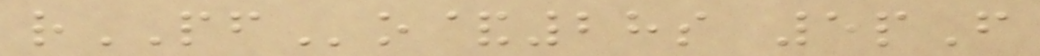rPFo&28s 5pF
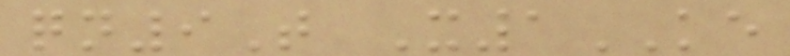qn9T X1KE
